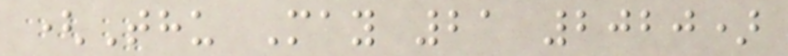(Thu May 21 2020)
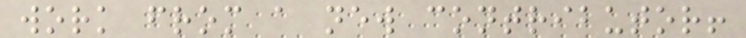work from a new contributor!
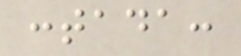:tada:
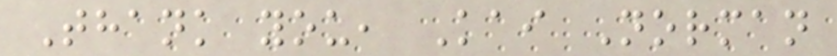Thank you, Kai Norman
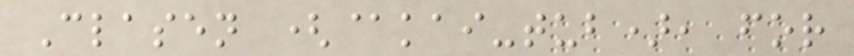Clasen (@kai-tub), for
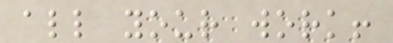all your work!
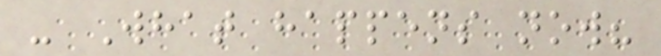- What happens now?
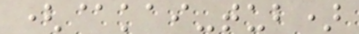(@kai-tub)
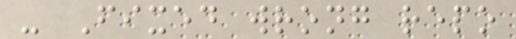- Fixed wrong repo
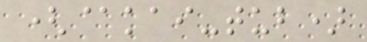(@kai-tub)
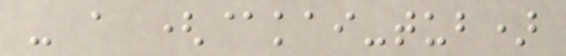- a (@kai-tub)
